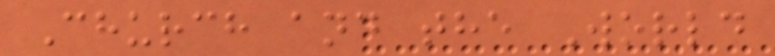Church and the World
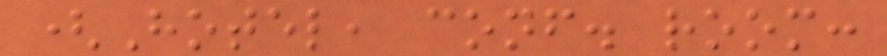(Hotel, conf. room:
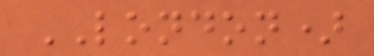LONDON)
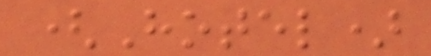(Hotel)
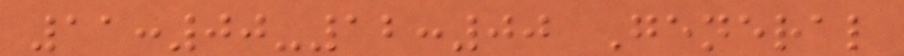11:00-12:00 General
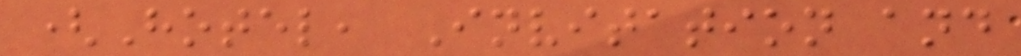(Hotel, Invitation and
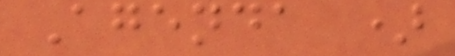Agenda )
